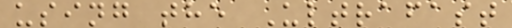using the Ultrafast
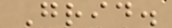Grid.
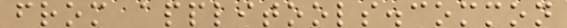from applitools.common
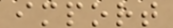import
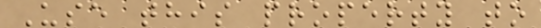Use this property to
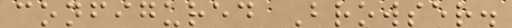configured Browser.
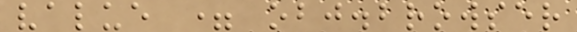value = obj.browser
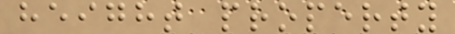height property
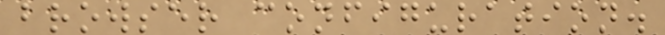browser configuration.
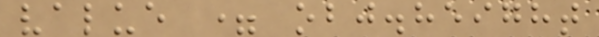value = obj.height
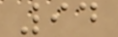94
